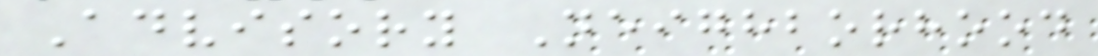Advisory Neighborhood
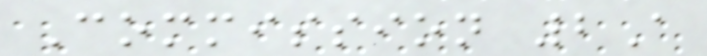Commission 2A
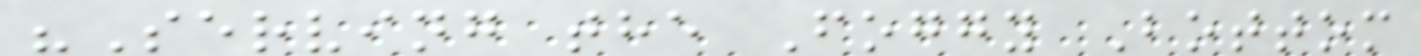"Serving the Foggy Bottom
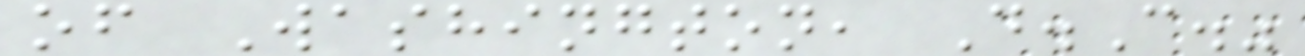of Washington, D.C."
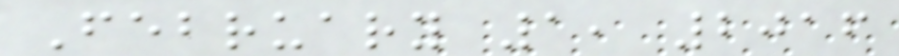February 1, 2016
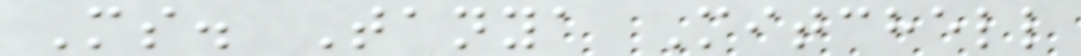Ms. Tanya Mitchell
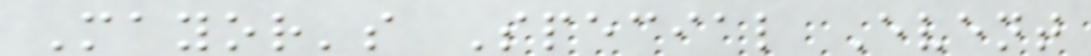Mayor's Special Event
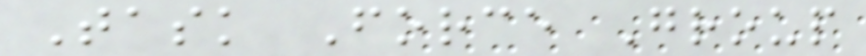Task Force Group
